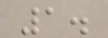1.
